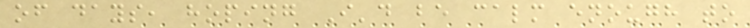of days, hoping I'd be calm enough to
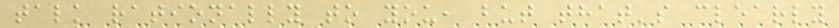talk rationally to you, but that's clearly
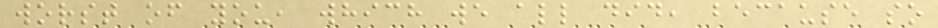worst of you, which we all did, because so
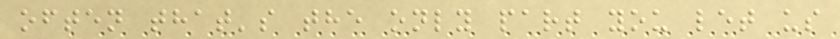often that's the only part you let us
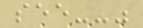see--"
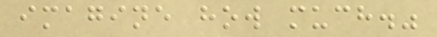imagine how much."
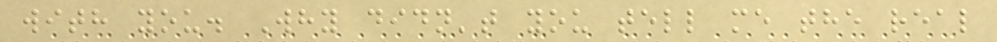with you. Why didn't you tell me the real
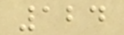124
